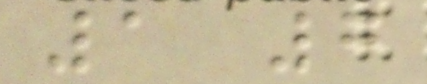1 7
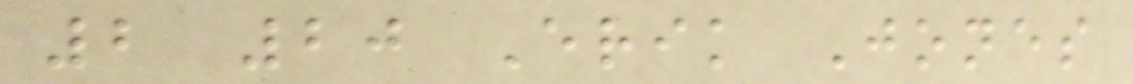2 20 Erik Jones
